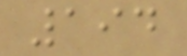194
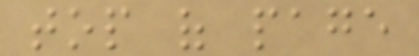top of page
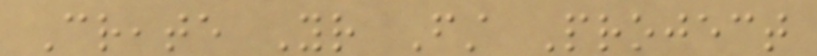Create Your First Project
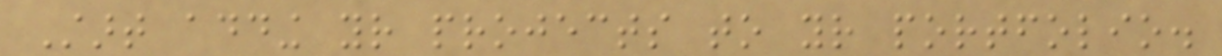Start adding your projects to your portfolio.
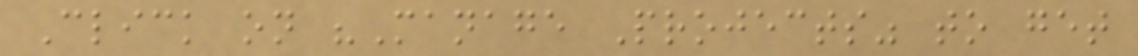Click on "Manage Projects" to get
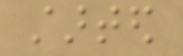started
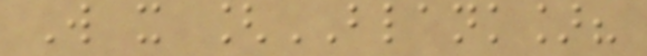Will it [BLANK]?
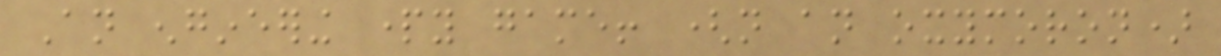An engineering party game! (not an oxymoron)
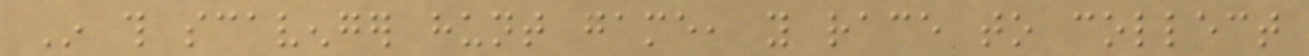In this scavenger hunt game, you race to collect
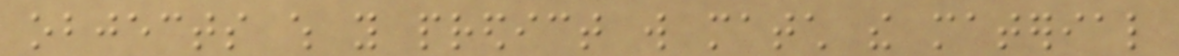objects which you predict will match the material
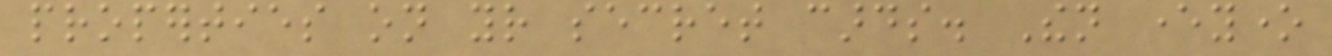properties on your secret cards. Then everyone
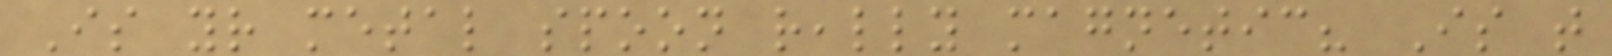Is your metal spoon really magnetic? Is that
